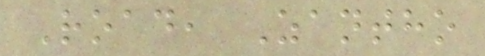Road, Zantho
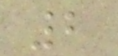2
